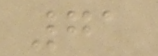71
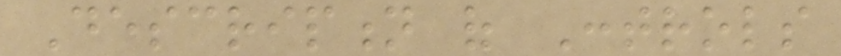Description of Controls
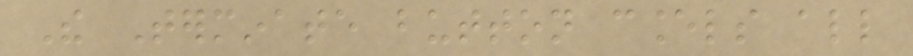The Terminate button cancels all
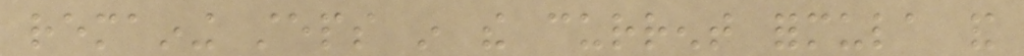remaining steps in the current formula and
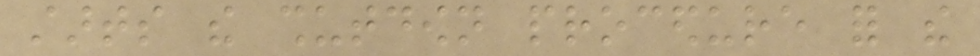starts the shutdown procedure for the
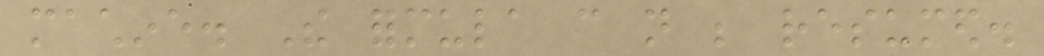machine. The formula can not be resumed.
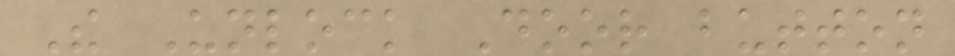The Unlock Door button
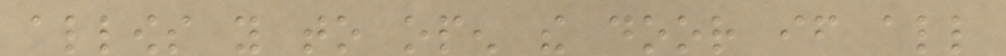allows you to open the door if all
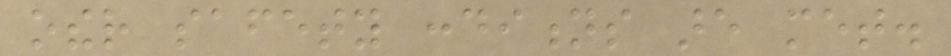other safety conditions are met.
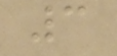3
